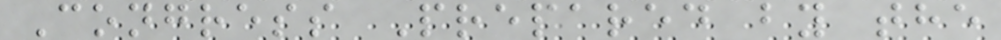Congress Prepared by the
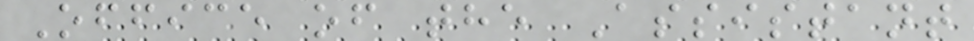Office of the Assistant
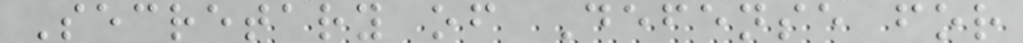Secretary of Defense for
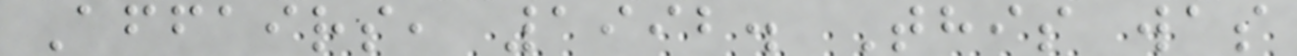Affairs, 1992. This was
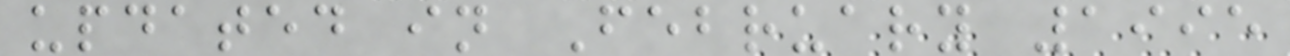updated in February 1995
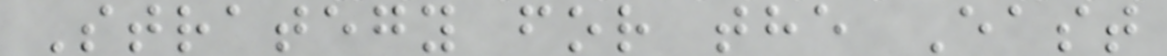Strategy for the East
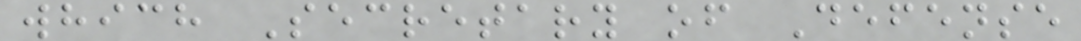which Secretary of Defense
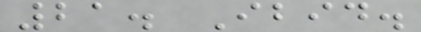21. Ibid.
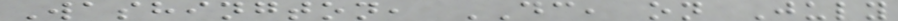Washington, DC, on July
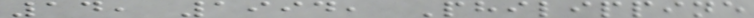14, 1994, Philippine
